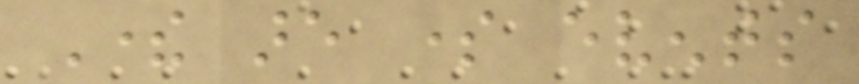There are some events
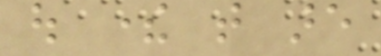out there that are
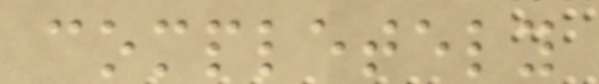completely
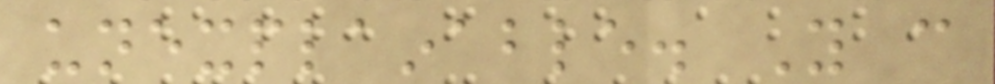unexplainable. You can
